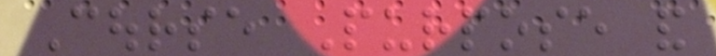Course Purpose and
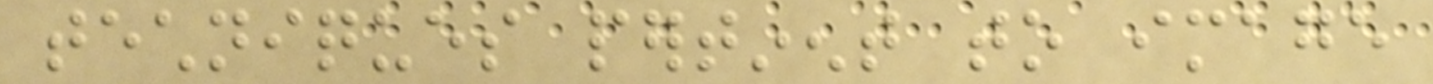techniques pertinent to image
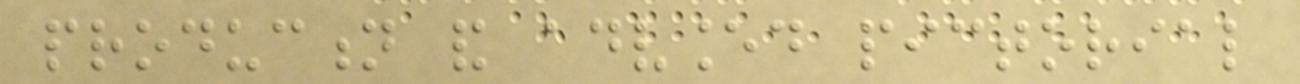production and advanced pictorial
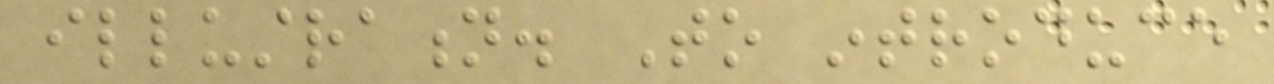illustration. To introduce
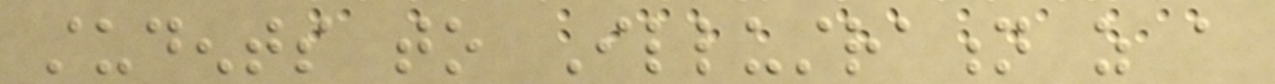students to Illustration as a
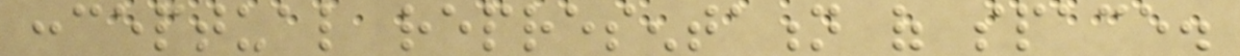conceptual representation of space.
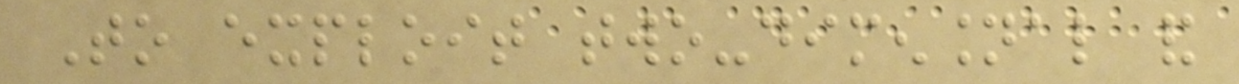To exploit two-dimensional and
